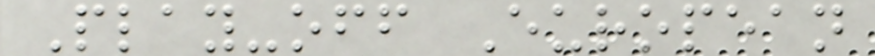Play-off European
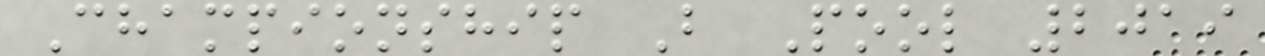Championship B Pool 2019
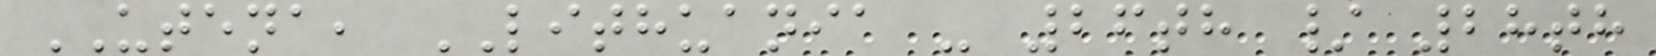UTENA, LITHUANIA - 26th / 28th
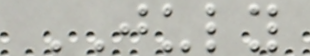JULY
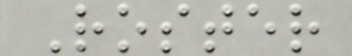Roster
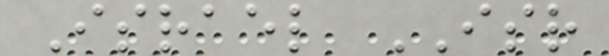Israel ISR
